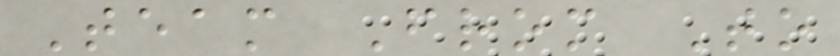Team From To
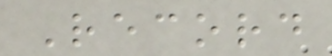Record
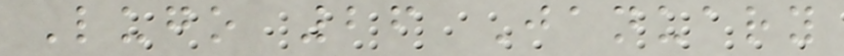Lugo 26 January
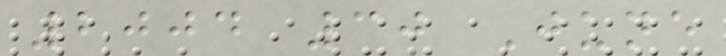2004 30 June
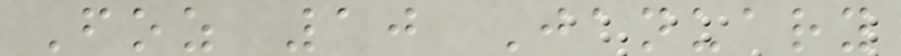Foz 10 January
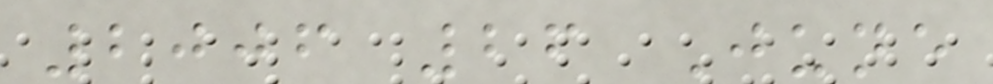2006 26 June
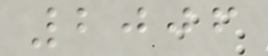2006
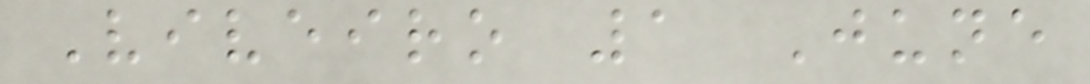Viveiro 1 June
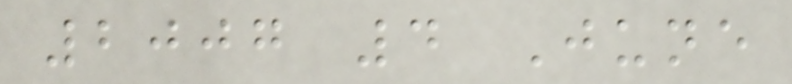2007 4 June
